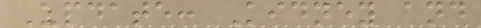Update: Kidney and
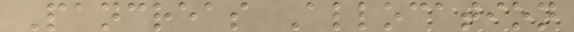Pancreas Allocation
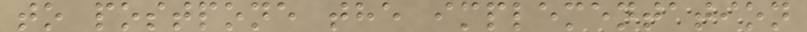to postpone the implementation
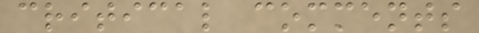critical comments
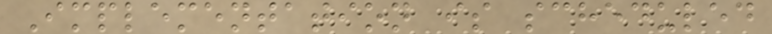Implementation is scheduled
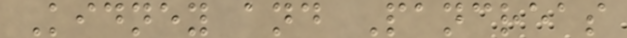Kidney and Pancreas
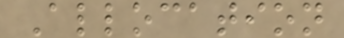Allocation
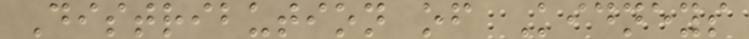Distribution of Kidneys
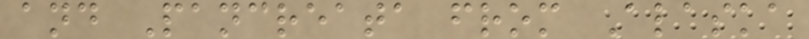and Pancreata from Alaska
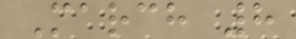March 8
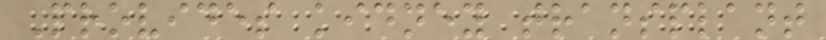Provides kidney transplant
